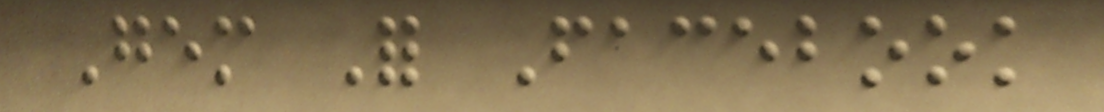Gem For Facebook
